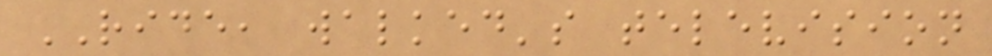RIDE, walked's television
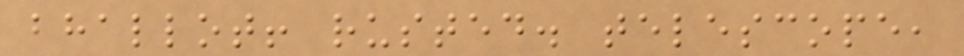bhallot! rusted. telescope,
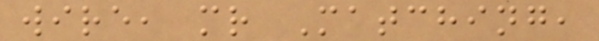wire, mr Matching,
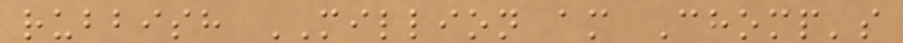rubbish MILLION am Chomp's
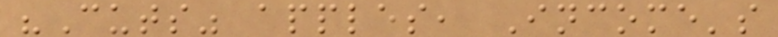"Cuts" apples, Income's
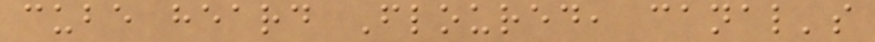cube heard Floured, canal's
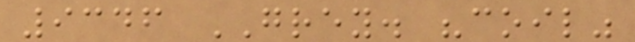9346 GREY. "coil"
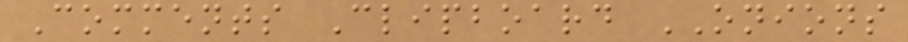Comments Clipboard ONIONS
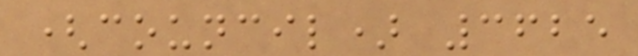(council) 3625
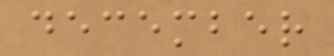december
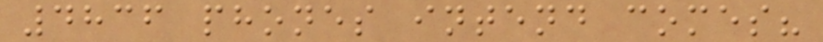4836 phones intend comes?
